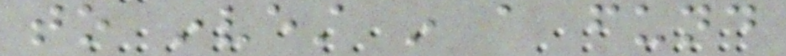to invest in a fund
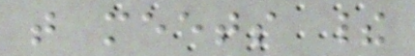that meets their
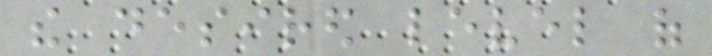the desired level of
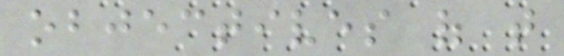objectives of that
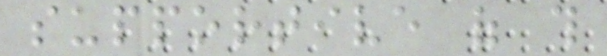supportive of this
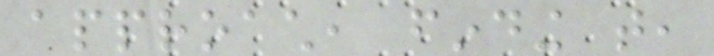approach, finding that,
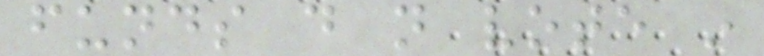funds do not vote in
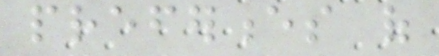preferences of
